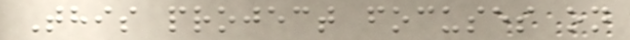This project focuses on
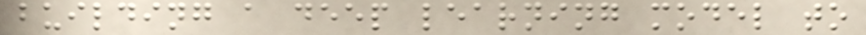building a deep learning model to
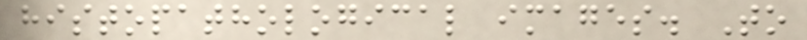histopathological images. To
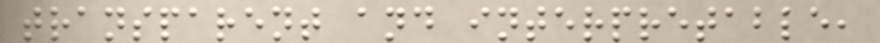transparent and interpretable,
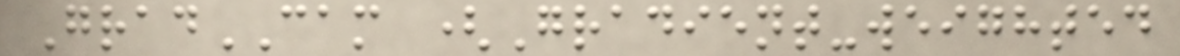GradCAM (Gradient-weighted
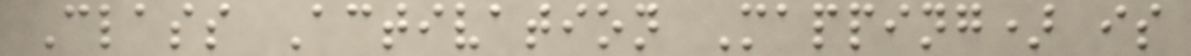Class Activation Mapping) is
